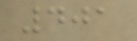401
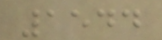1544
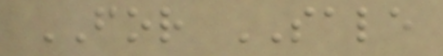FOR SALE
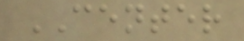CENTER
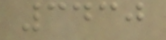3430
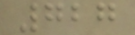727
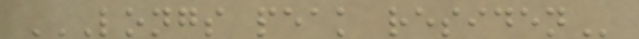LONGS PEAK RESIDEN
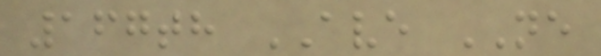167th AVE NE
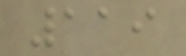119
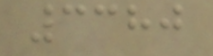3380
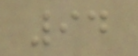94
